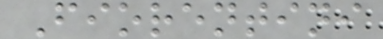Fiorentini
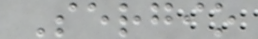Sergio
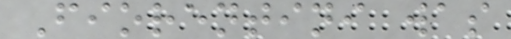Fiorentini was
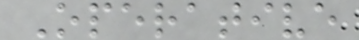Operative
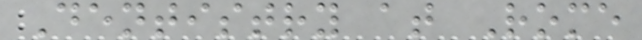Dentistry at Rome
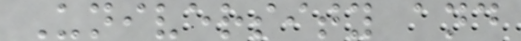University and
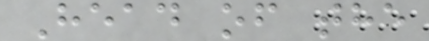Head of the
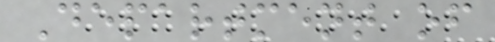Department of
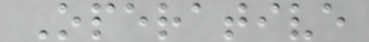Operative
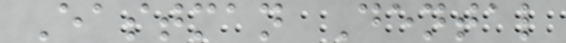Eastman Dental
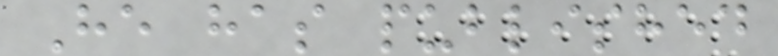He has published
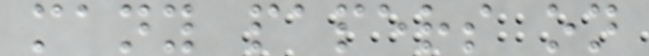many papers on
